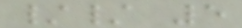// 5
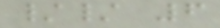// 6
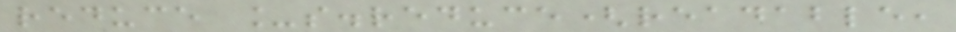reduce _s.reduce(readable,
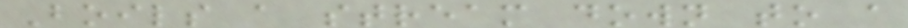Boils a stream down to a
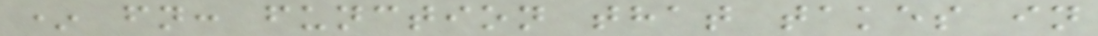* fn: function that takes in
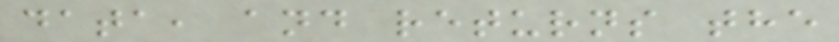data, and returns the
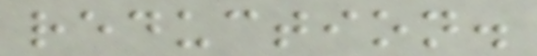reduction.
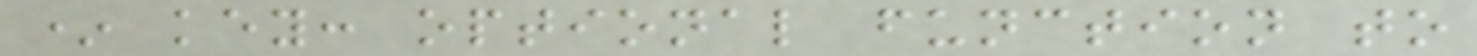* key: optional function to
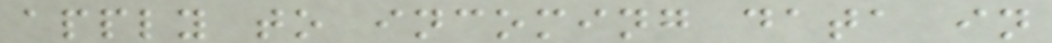apply to incoming data in
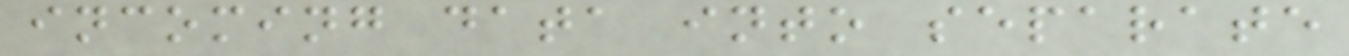incoming data into separate
